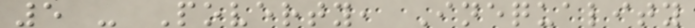5 - Poverty, Inequality
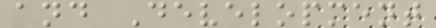and Development
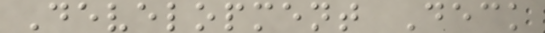Development Deck
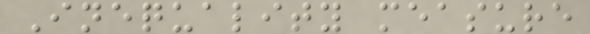Inequality measure
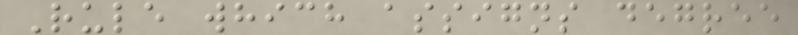Rule which assigns degree
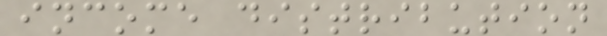income distribution
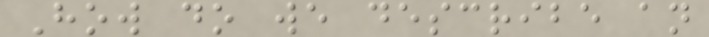How do we describe an
